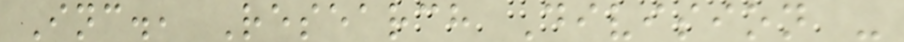Inc., Research Division -
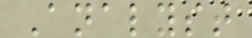Analyst
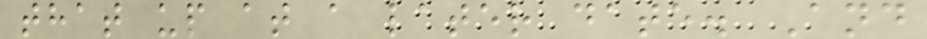that up at a later date. And
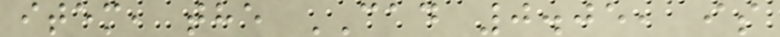item, the CAD 0.05, is
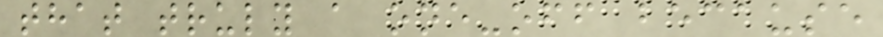that truly a one-off because
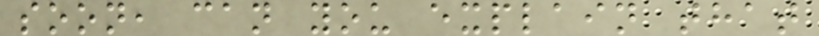soon, can you explain that
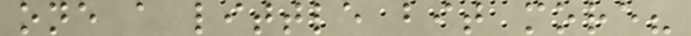one a little bit more?
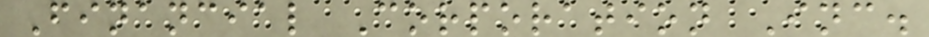Financial Corporation Inc.
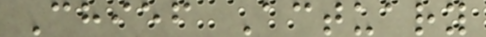Chief Actuary
